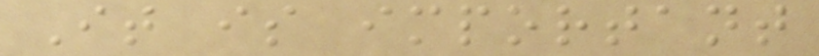It is important
